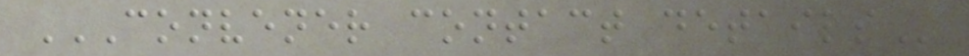CONVENER CONTACT DETAILS
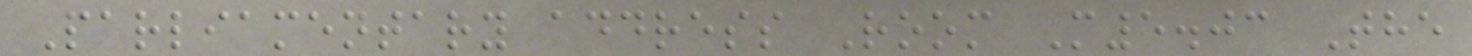Parliamentary address Room M5.03 The
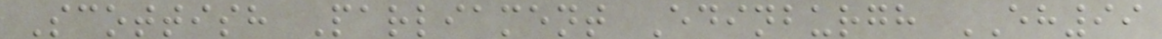Scottish Parliament Edinburgh EH99
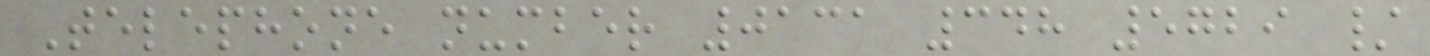Telephone number 0131 348 5729 /
